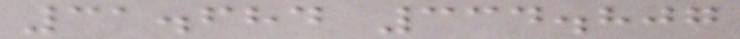31.684 334.807
